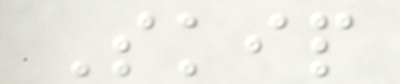Skip
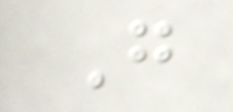Go
